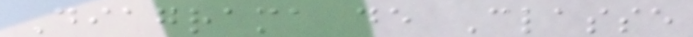Diagrama de Classe
